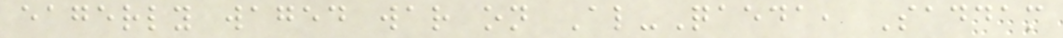eagerly waged war on Al-Qaeda, Saddam
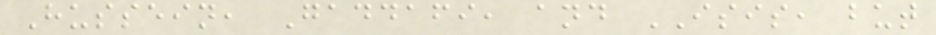Hussein, Gaddafi, and ISIS, but
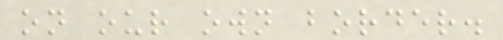on our own border.
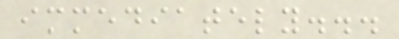immediately...
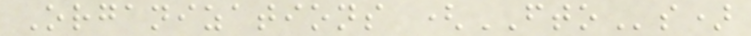Organizations (FTOs)
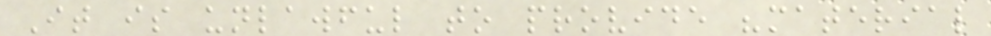It is unlawful to provide "material
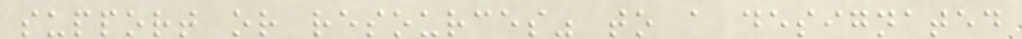support or resources" to a designated
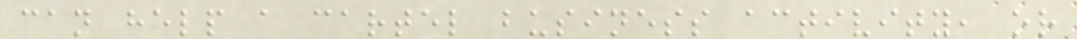can help a cartel business activity, or
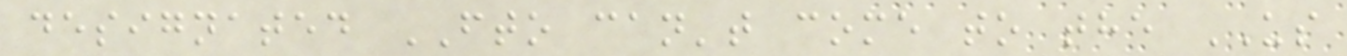designated FTO can't come to the US
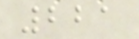221
